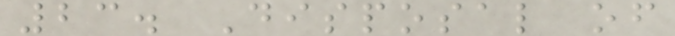23. Disposal of
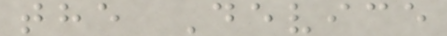the Device
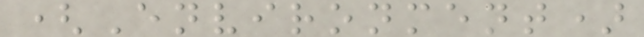(Environment)
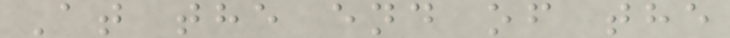At the end of the
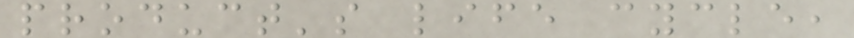product's life cycle,
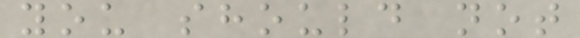you should not
